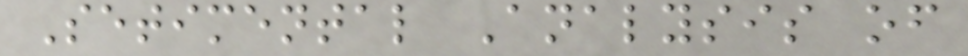Setimental Analysis of
